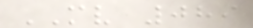MV 089
